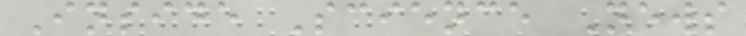Inside Science News
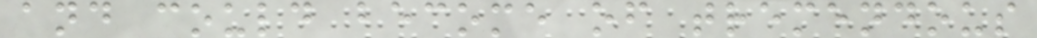and could become of tremendous
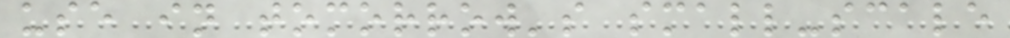use in tomorrow's small-scale
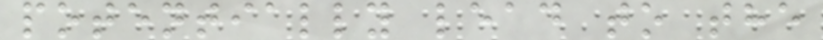potentially lead to the
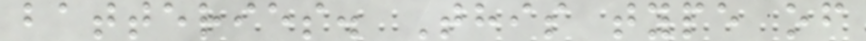batteries. This type of
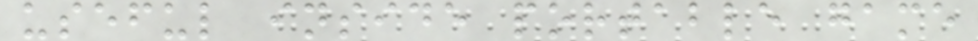useful inside portable game
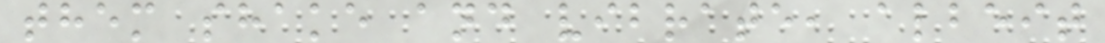them shake and vibrate, albeit
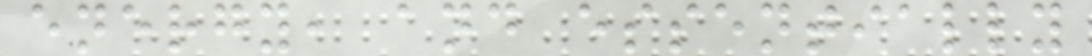energy, and essentially
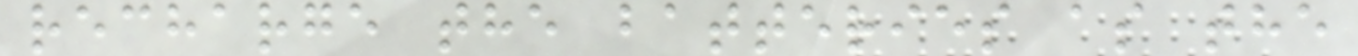recharge the batteries as the
